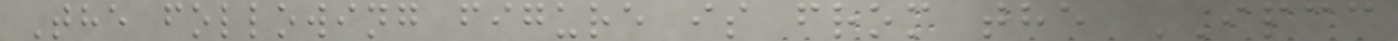The following figure is from the IPCC
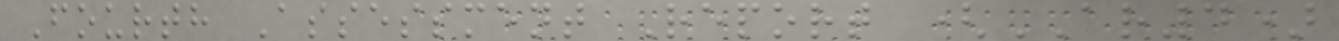Fourth Assessment Report (AR4)
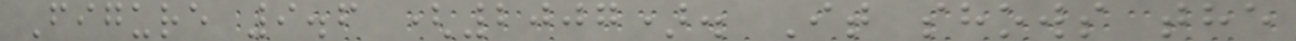Figure 9.6 (2007). It shows the
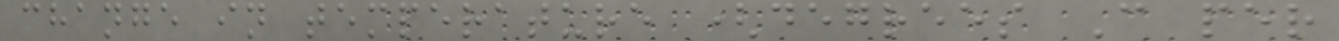change in temperature (degrees C per
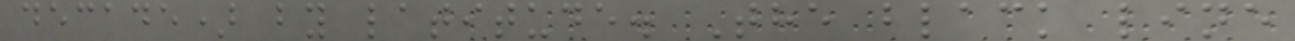decade) by latitude. The black line
